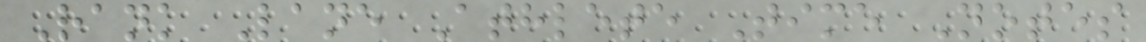Rank Lane Athlete Time Notes
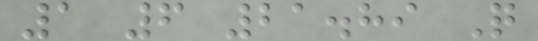1 6 21.89 Q
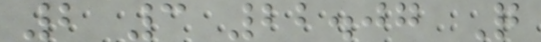2 3 22.07 Q
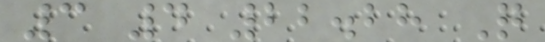3 4 22.28 Q
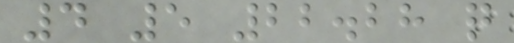4 5 22.28 q
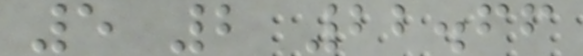5 2 22.66
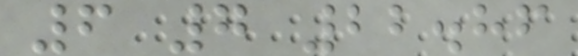6 7 22.86
